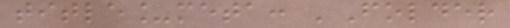title_meta: 'Folder
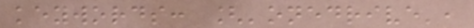keywords: ['onedrive',
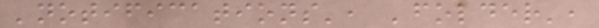'notifications', 'folder',
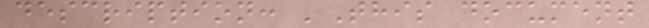description: 'This document
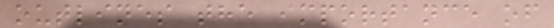outlines the importance of
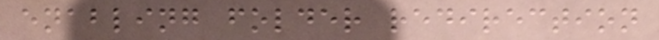enabling folder redirection
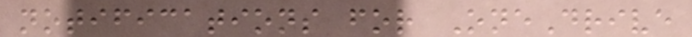notifications for OneDrive
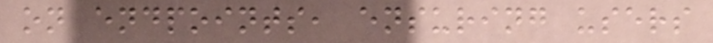on endpoints, ensuring users
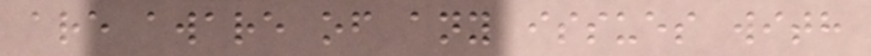are aware of any issues with
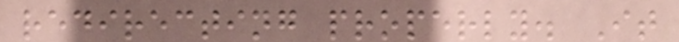redirecting properly. It
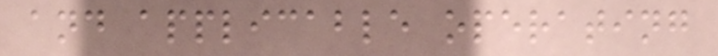and applicable operating
